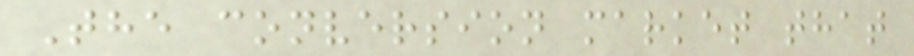The conversion market that
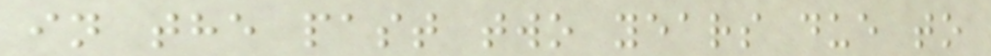in the past two years due to
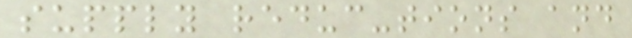supply reduc-tions and
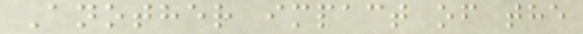Another impact of the
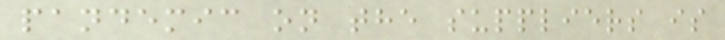pandemic on the suppliers is
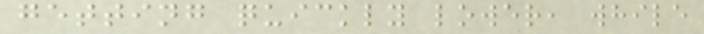getting quickly lower, while
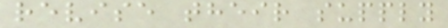revise their supply
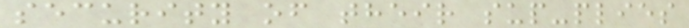security of their sup-plies
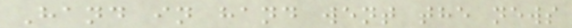Hand in hand went the news
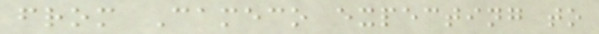from Cameco expecting to
